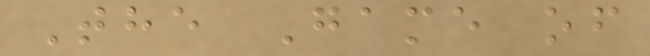The Game of
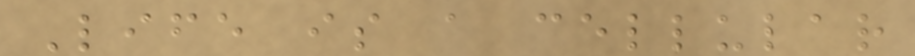Life is a cellular
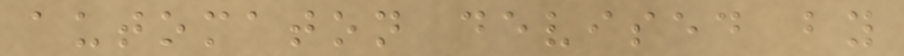automaton devised by
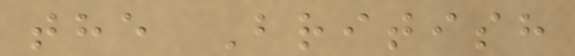the British
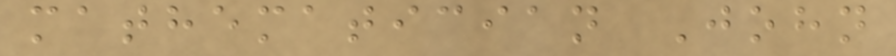mathematician John
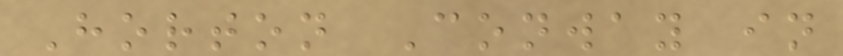Horton Conway in
